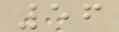56
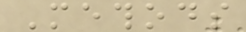Methods
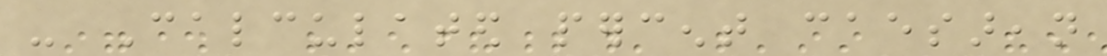- Calculated percent caesarean
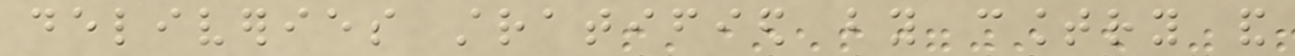deliveries stratified by country and
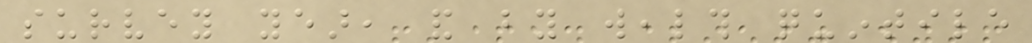survey year, and by wealth quintile
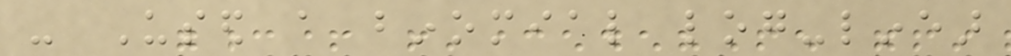- Used a binomial log-linear
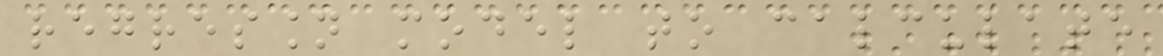regression model to calculate
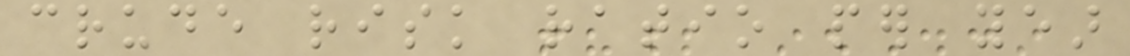crude risk ratio per year
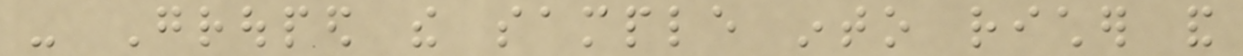- Grouped the sample into richer and
